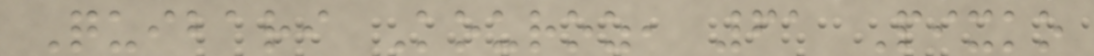Quibari Kouroz, 61 Pixko
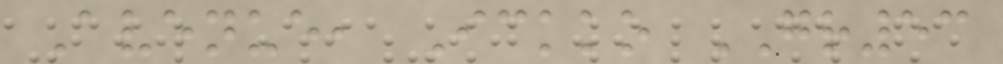Avenue, Ickko GR53
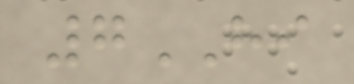7HI
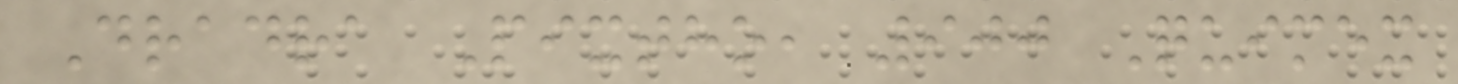Dradra Pixtho, 900 Quimex
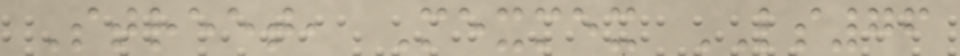Street, Mexmex LS76
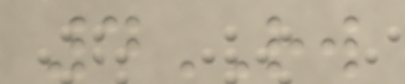4RW
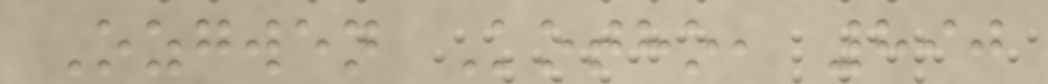Ozgwen Kotho, 890
